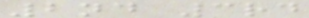2nd 3rd
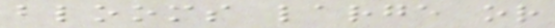blooms large or
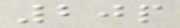20p
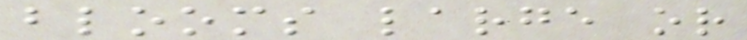blooms large or
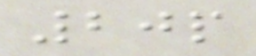20p
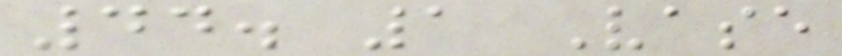44. 1 Vase
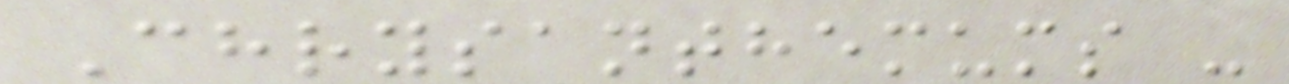Chrysanthemums -
